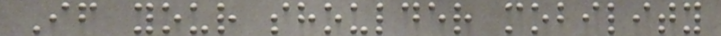If your shoulder mobility
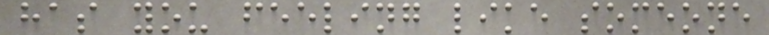has you feeling like someone
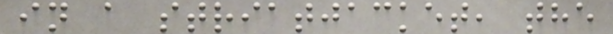in a striatjacket, the
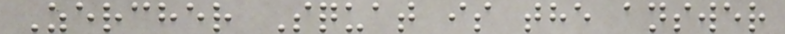Zercher Squat is the answer
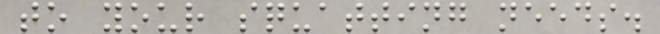to your squatting needs.
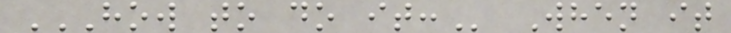HOW TO DO IT: When it
